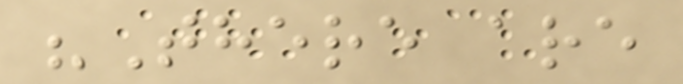"There are
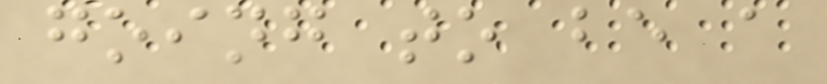going to be a
